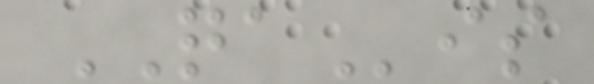QAis
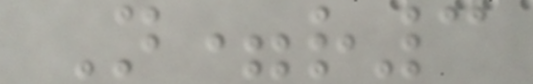N=r3
